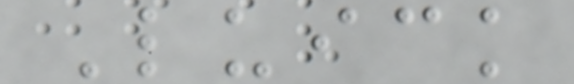Luick
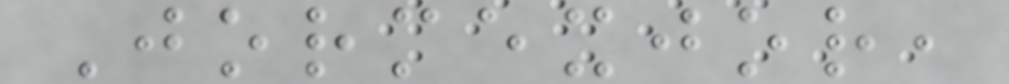Jormexjor,
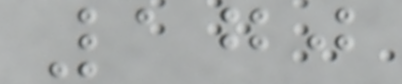170
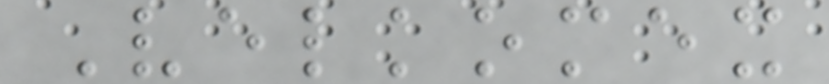Velkomex
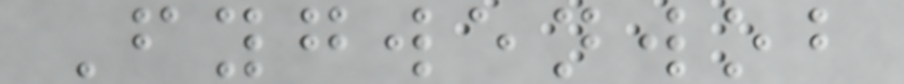Fygwenwob
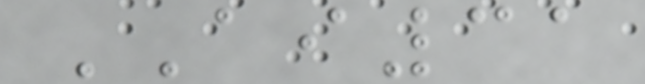AI31
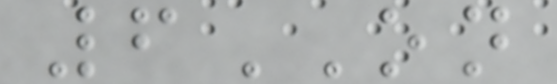6ON
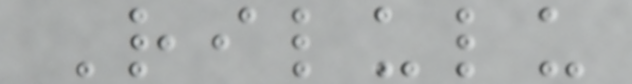Rilulu
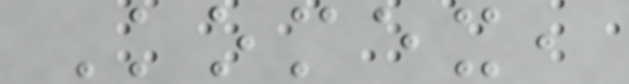Komex,
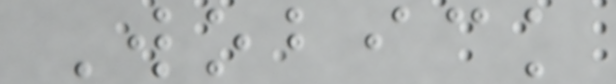Wobick
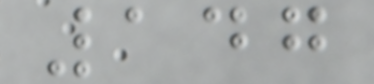147
